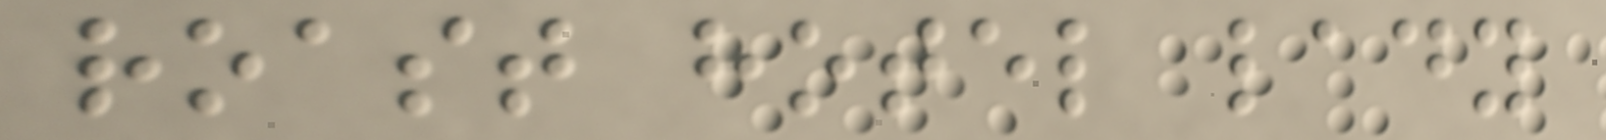roast hotel lady
